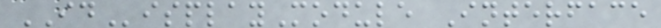IDisplayModule Interface
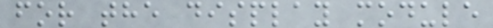for the display module
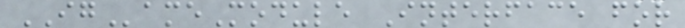IGameModule Interface for
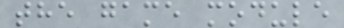the game module
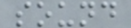sound
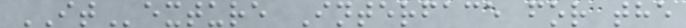ITexture Interface for the
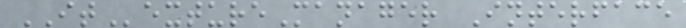ITextureManager Interface
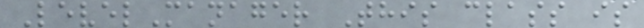LevelManager This class is
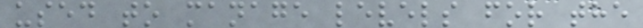used to manage levels for the
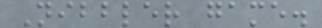Nibbler game.
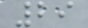29
